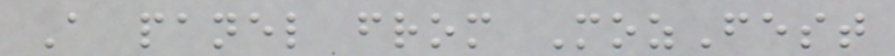A panel from MozFest
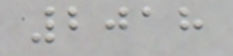2018
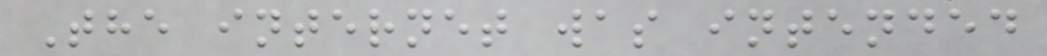The internet was intended
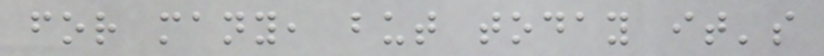for many, but today it's
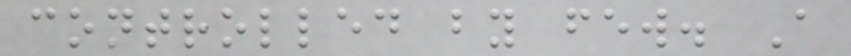controlled by few. A
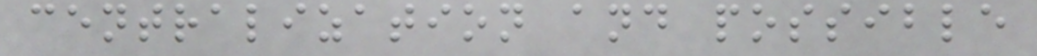centralization and possible
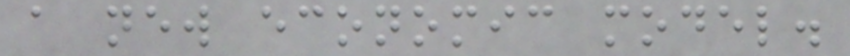a new economic model.
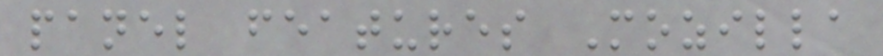panel features Mozilla
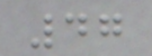47
